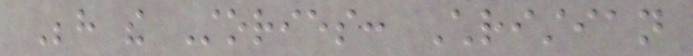Behind the Stories: Christian
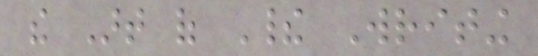the Art of Their Writing
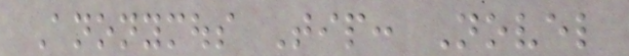Anonymous Tip: Novel
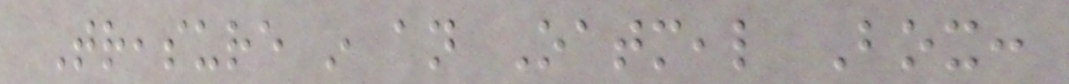Treasure in an Oatmeal Box:
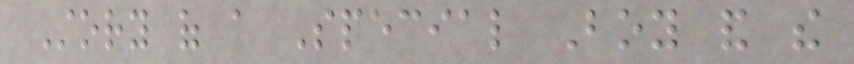Story of a Special Boy and the
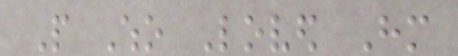People Who Loved Him
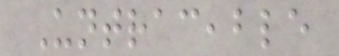Untraceable
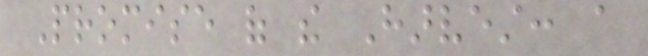Promise of the Harvest: a
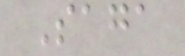Saga
